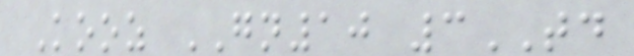Kooz GN10 3TD
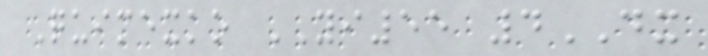Quimexko YI55 4DX
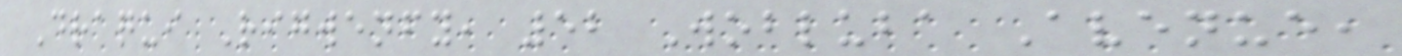Draqui Rigwenfy, 52 Wobluba Avenue,
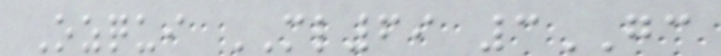Ozqui ML69 3GC
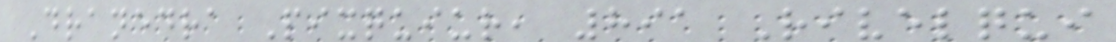Dranedra Pixquiur, 891 Rivelqui
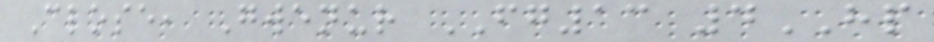Close, Gwenur FG13 4HP
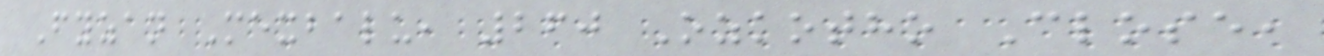Fyzan Mexbalu, 260 Ozkotho Close,
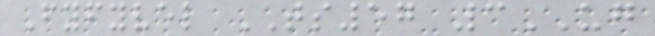Fyfyvel TS57 3UG
